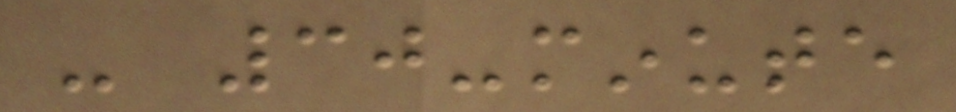- 30-minute
